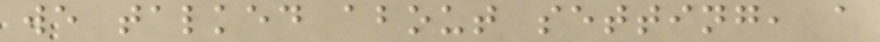we talked about setting, a
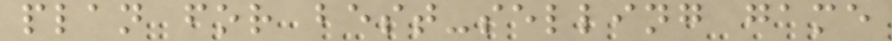plan for best-selling game
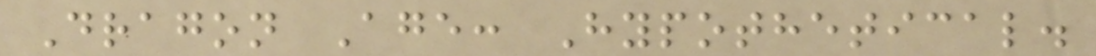Dragon Age: Hypothetical.
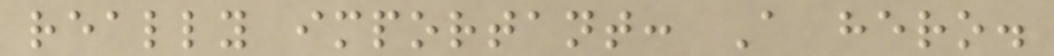really important: A hero.
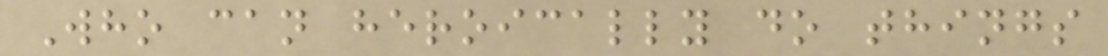Who can heroically do things
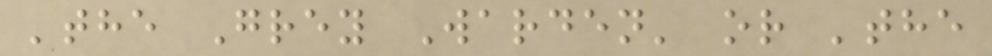'the Grey Warden' or 'the
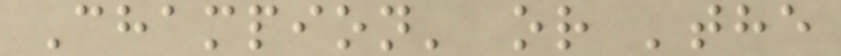Champion' or 'the
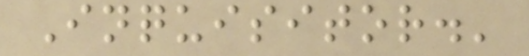Inquisitor.'
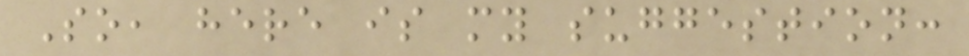So, here is my suggestion:
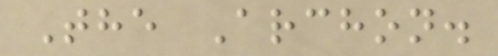The Archon.
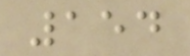154
